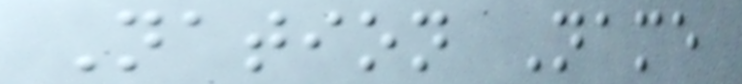Nation Name
